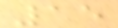15
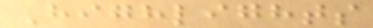Highlights
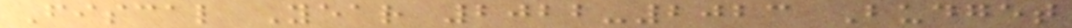Fiscal Year 2022-2023 Budget
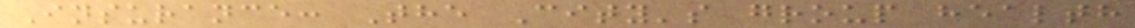Insurance: The City's group health
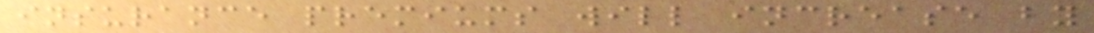insurance premiums will increase by
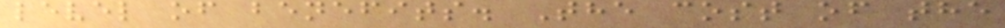level of benefits. The cost of the
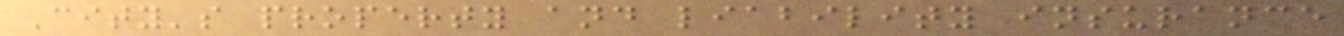City's property and liability insurance
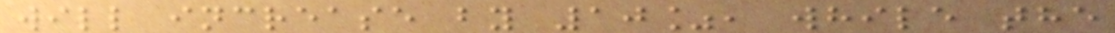will increase by 10%, while the
